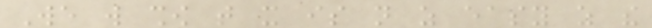We will show that it is not as easy as the
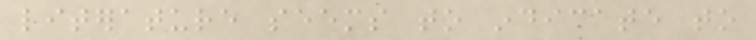literature seems to indicate to
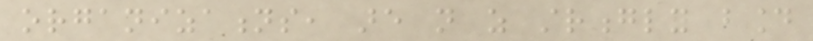organizations, are not as strongly bound
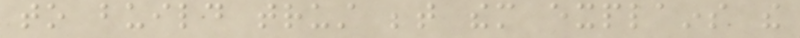to build trust between them explains the
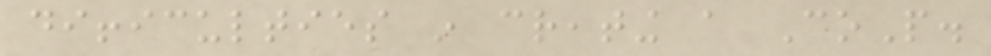difficulties in creating a CoP.
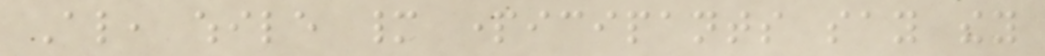Also, while many participants say they
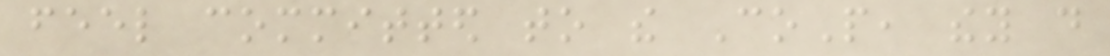feel committed to the CoP, they do
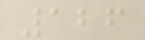126
